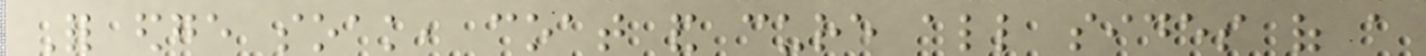For edge soak, coat and cure all sides of a
